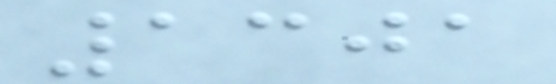1301
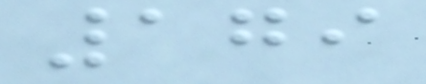179
